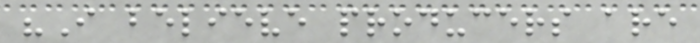"I believe producers are
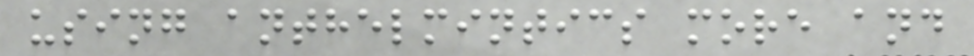using anthelmintics more and
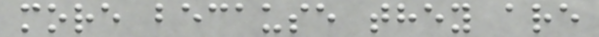more because they are
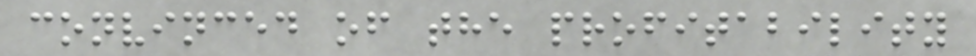convinced of the profitability
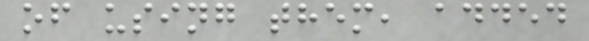of using them, added
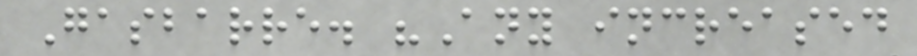Gasbarre. "Any increased
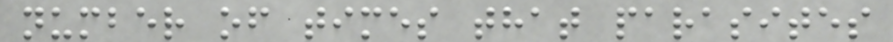number of times that parasites
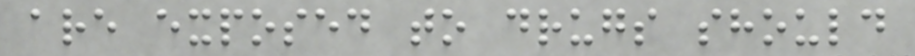are exposed to drugs should
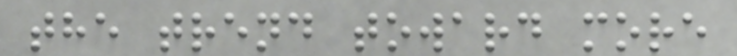the trend toward more
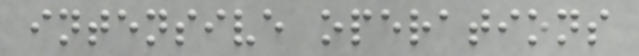intensive operations
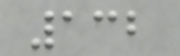132
